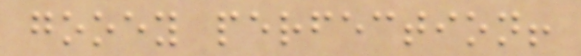gooey perfection!
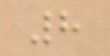8
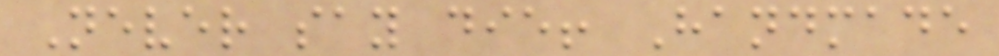Never say die! Handmade
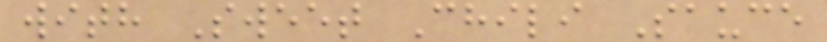with Sweet Chili Sauce
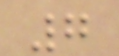7
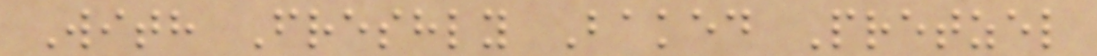With Freshly Baked Pretzel
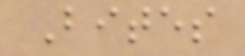Bites
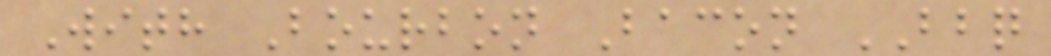With Bourbon Bacon BBQ
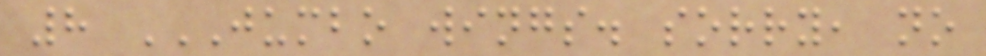8 JUMBO WINGS. SORRY, NO
